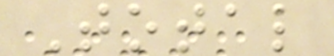Total
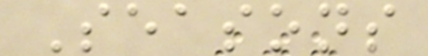Seasons
